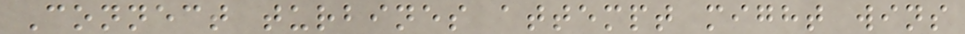Connect turbines attempt might wins
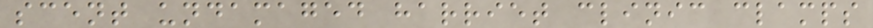scent undamaged harriet clinic clamps
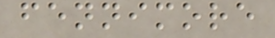fennimore
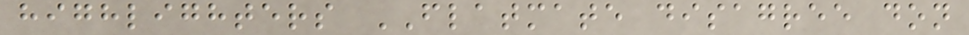highlighters FLATMATE disagree don
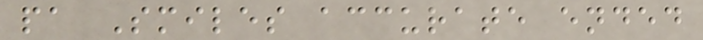pa Smiles accurate ended
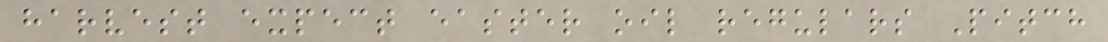harvest expect easter oil regulars Pitch
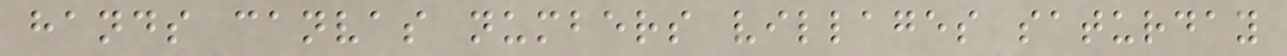hands canvas numbers villages saturday
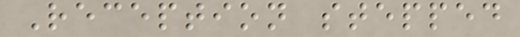Reception stepped
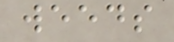weeds
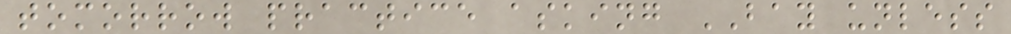tomorrow practice asking BAY unless
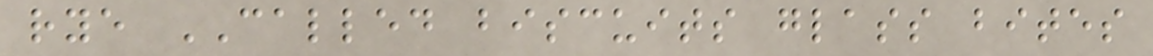rye CALLED biscuits glass bites
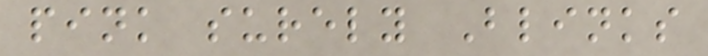pink surely Blinks
